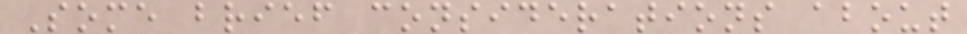Some brief considerations about
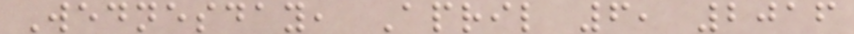Wednesday, April 6, 2016
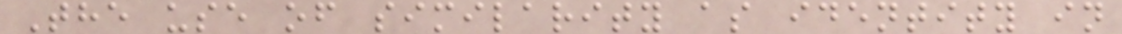The use of similarity as identity in
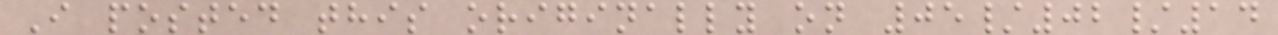I posted this originally on 05/02/14
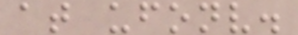at ufonv.
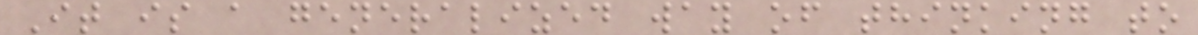It is a generalized way of thinking to
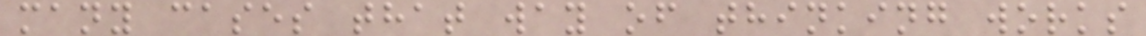many cases that way of thinking works
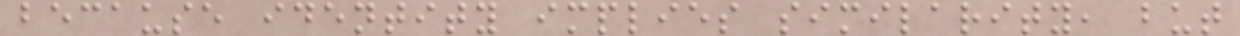because identity implies similarity, but
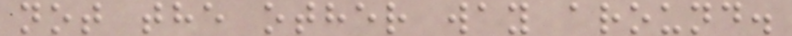not the other way around.
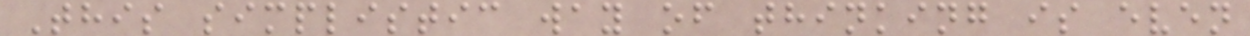This simplistic way of thinking is even
